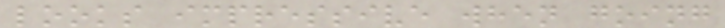looks impressive when going
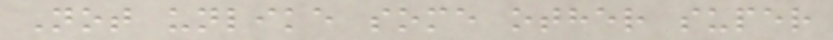Not unlike some other super
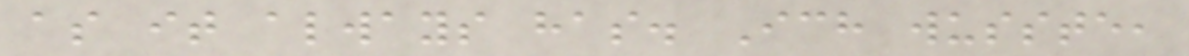as it always has. Ich wusste,
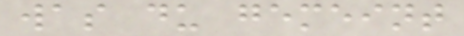was du gemeint
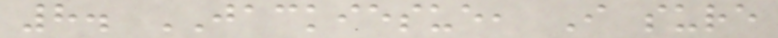8. JACKIESUE, I sure
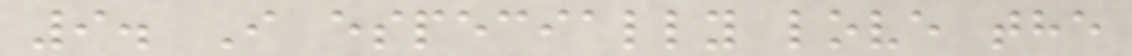9. I especially love the
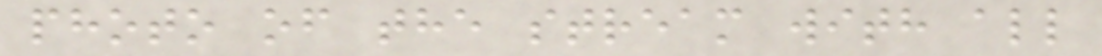photo of the stream with all
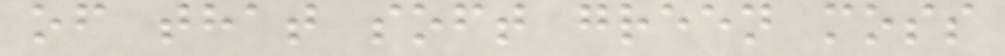of that soft green moss
